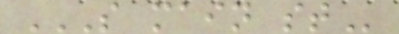S MAIN ST
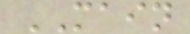MAIN
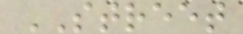STREET
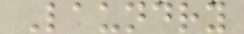Laundry
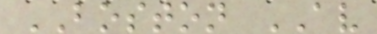BOSTON AV
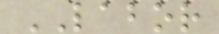LABOR
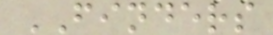FINDERS
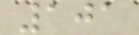101
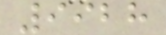9928
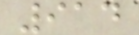914
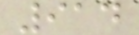914
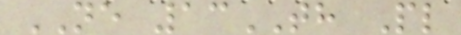NE 13TH Pl
